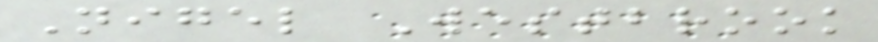Nigel Westbrook
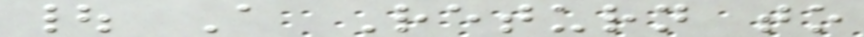| A Return to
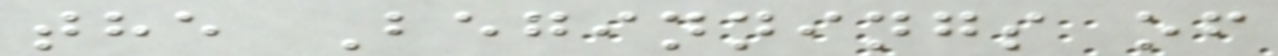the Beginnings of
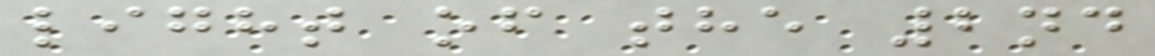light of the 2nd
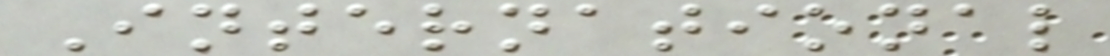International
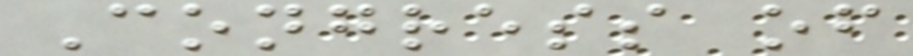Congress of
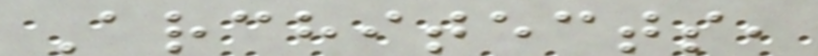Architects,
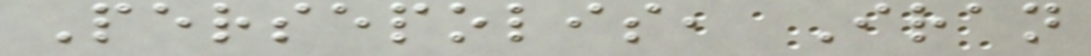Persepolis, Iran
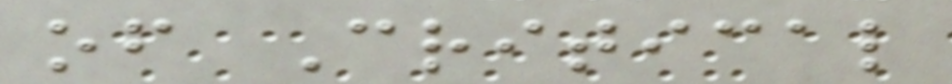of Critical
